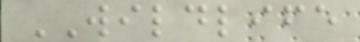WILDLIFE
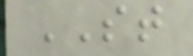ST
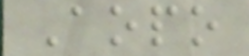Aopo
